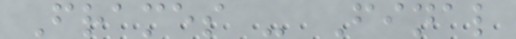Frames - Final
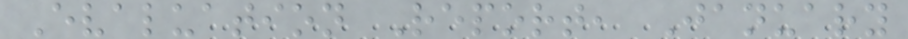Evaluation Report, January
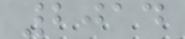2014
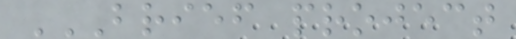BRIEF PROJECT
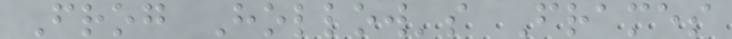Frog Hollow's Frames
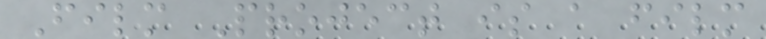Film Project is a film
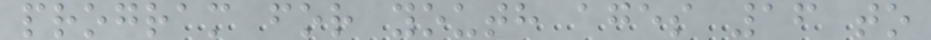program for youth ages 16 to
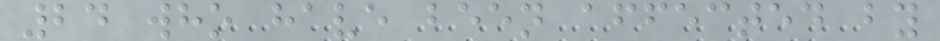24 who have been affected by
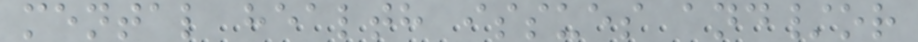mental health issues and/or
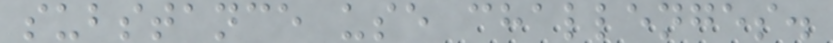substance use challenges.
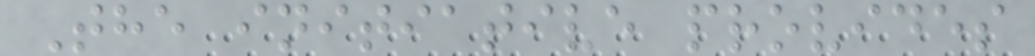The initiative provides
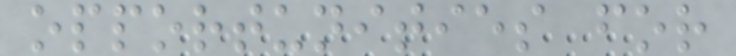opportunities for
